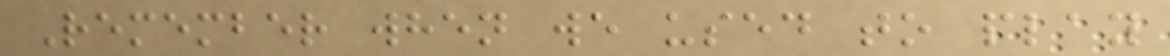Remember when we used to play
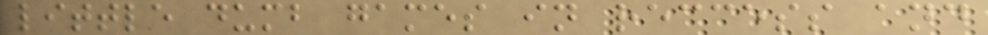little dumb games in reccess and
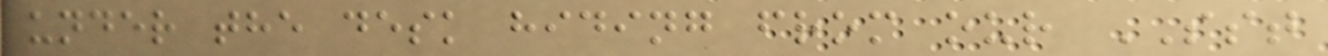under the desk hiding from our SST
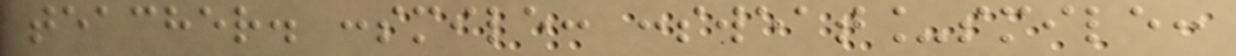teacher. :smile: :sweat_smile:
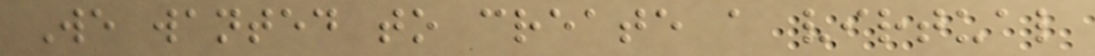We wanted to create a virtual
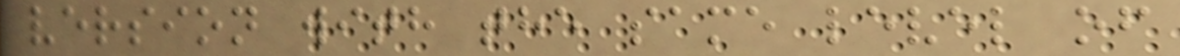version with the same level of
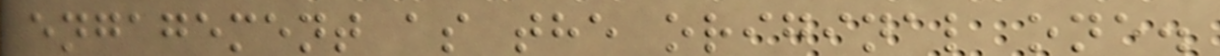engagement as the original one.
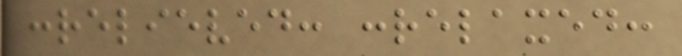:relieved: :relaxed:
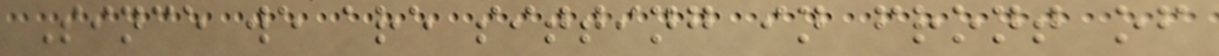Since we are sitting in front of
